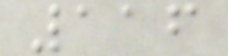116
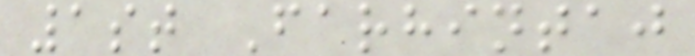1st Farhintaj
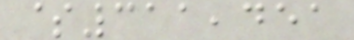$311,451
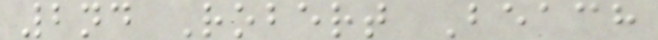2nd Robert Beach
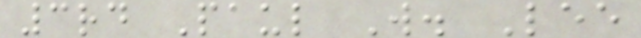3rd Paul W. Lee
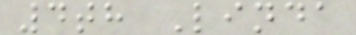4th Linda
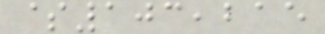$103,215
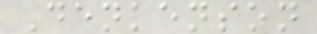Denkenson
